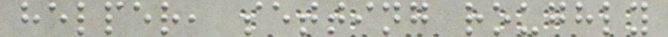helper, setting roughly
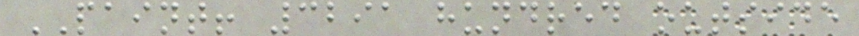PAINT! 3291 hundred outside
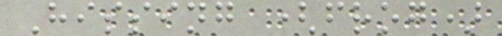Hissing (frog)
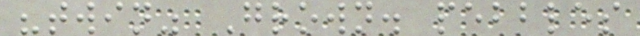"twin" Grown. pebbles
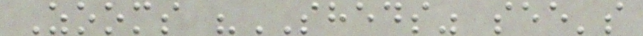Zooms "SHEDS" see's
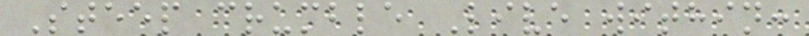Steep crumble Live within:
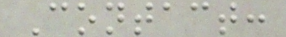Contact:
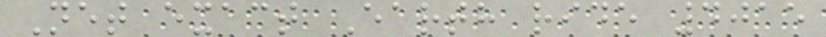Net exact Earth ride 4015
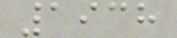1938
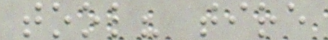tool? tire
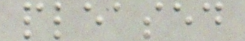pleased
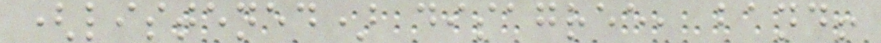(listened) disagree, band!
